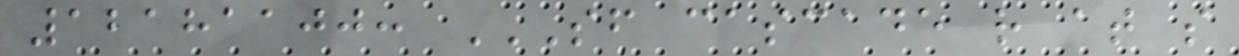12181100: SF CASCADE R AT S
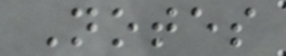Notes
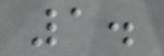1.
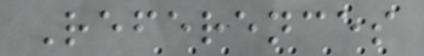References
